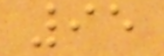95
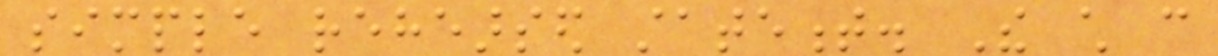simple rehearsed statement. The child can
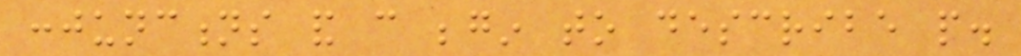conjunctions and can begin to describe people.
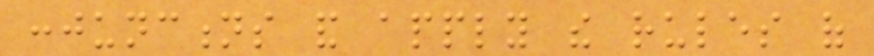conjunctions and apply the rules of
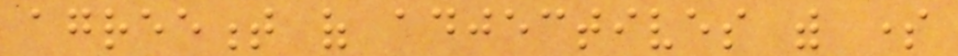agreement of adjectives with some
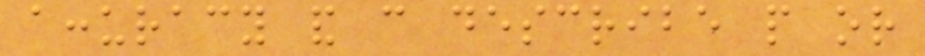accuracy and can describe people or
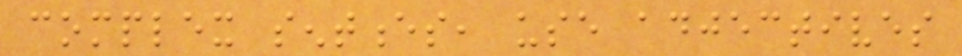complex sentences, use adjectives
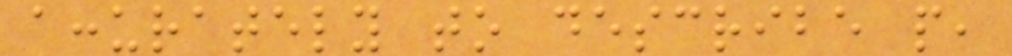accurately to describe people,
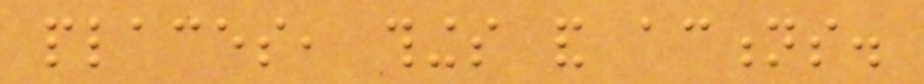places, things and actions.
